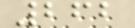262
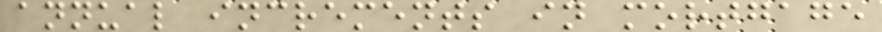annual increments in mortgage
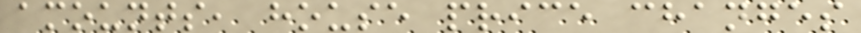amounts, house price changes
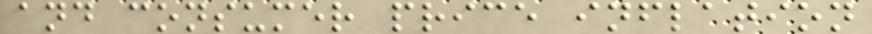and consumer price inflation
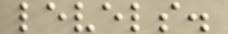levels.
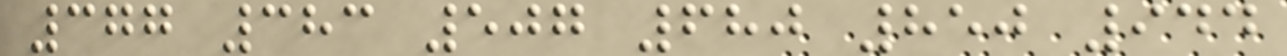377 383 507 680 850 944
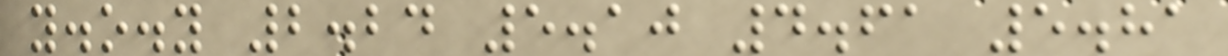y.o.y 2.24 5.10 4.61 5.81
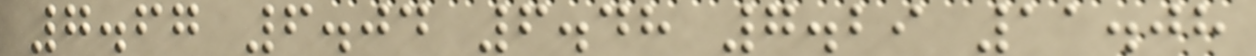7.67 6.04 6.48 7.29 11.08
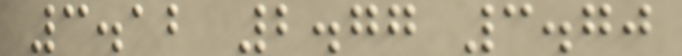3.12 2.77 3.70
